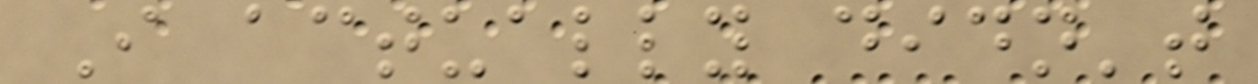I actually didn't
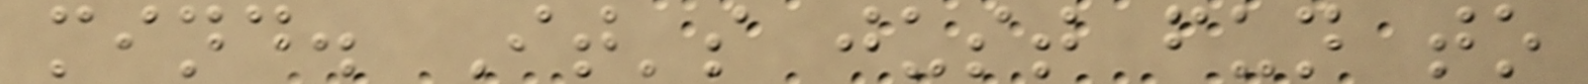mind. It's just fun to
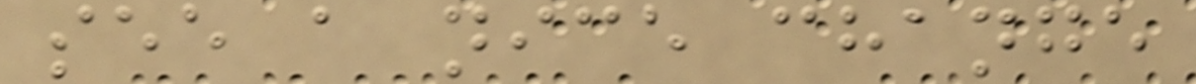see a nice change
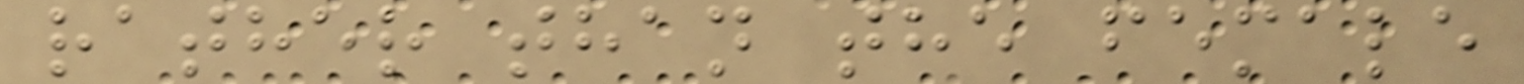rather than the female
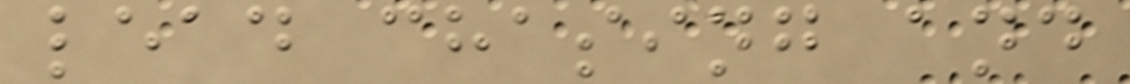lead chasing and
